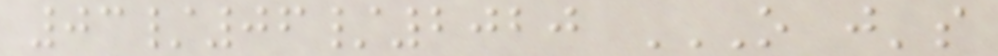03/06/2020 O J'S
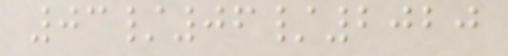03/06/2020
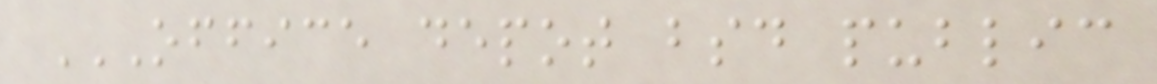OFFICE DEPOT BSD PUBLIC
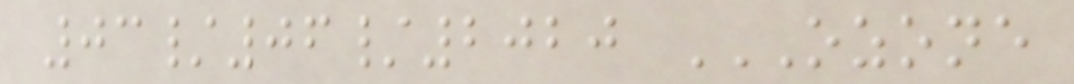03/06/2020 OZONE
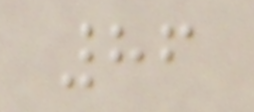86
